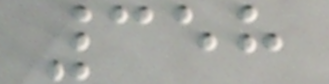358
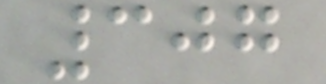307
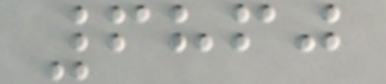6860
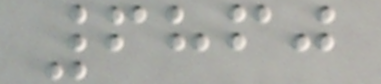6860
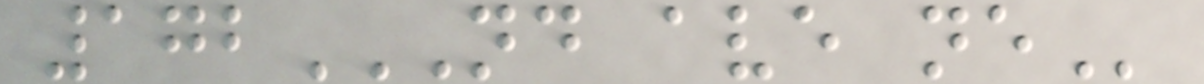172ND AVE NE
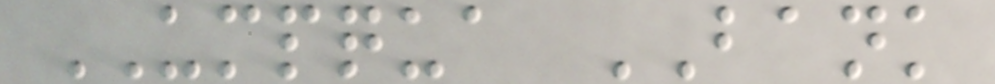UMPQUA BANK
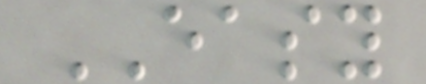EASY
